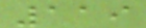119
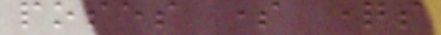poses some questions
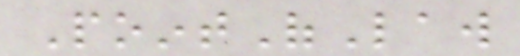PointOfLaw
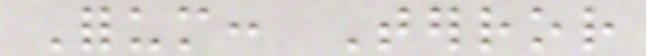Forum: Terror
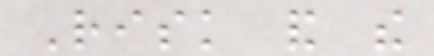Risk and the
